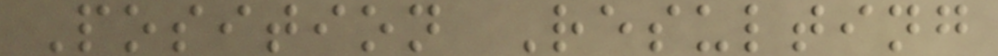Position Resulting
